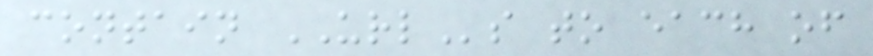contain URLs to each of
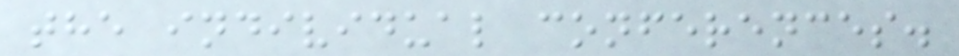the individual conferences.
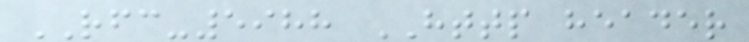RFC-5988 HTTP header
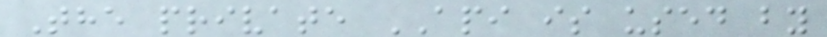The private API is used by
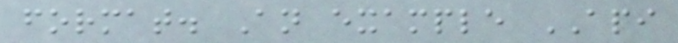format. An example API
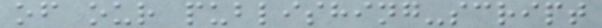of our publishing-script
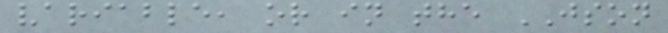variable, or in the JSON
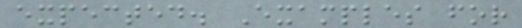expected. Examples for
